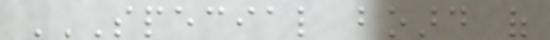SPECIAL BOARD OF
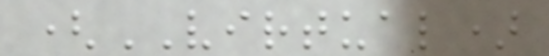(VIRTUAL)
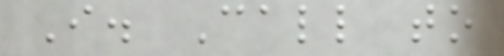I. Call to
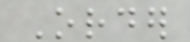Order
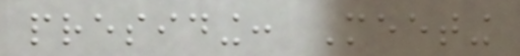presiding: Meeting
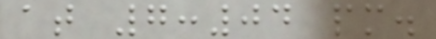at 7:04 pm.
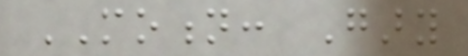MOTION: Gary
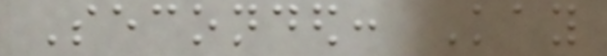Seconded: Kay
